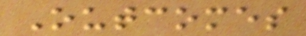Outcomes
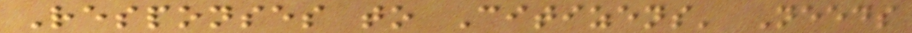Responses to Citizens' Needs
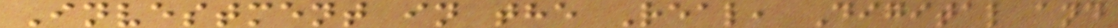Investment in the Real, Digital and
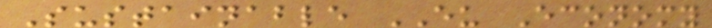Sustainable EU Economy
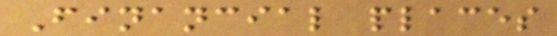Financial places
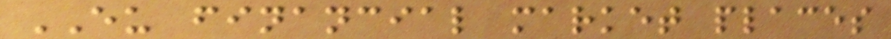EU financial market places
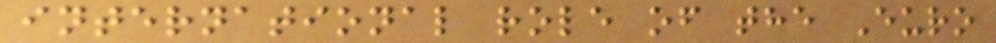international role of the Euro
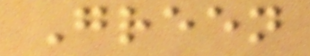Green
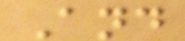And
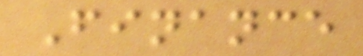Finance
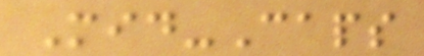Mid-Caps
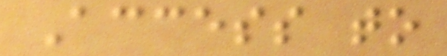Access to
